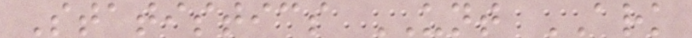Statistics UNT ARK
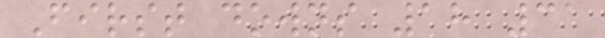First downs 18 31
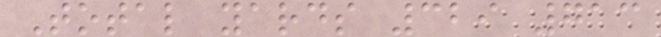Total yards 329 713
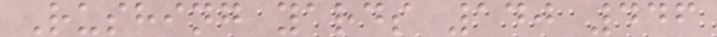Rushing yards 140 446
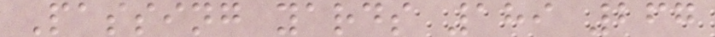Passing yards 189 267
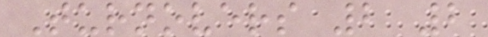Turnovers 2 2
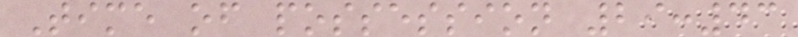Time of possession 29:43
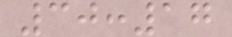30:17
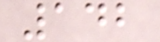142
